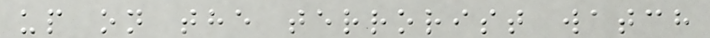up on the terrorist watch
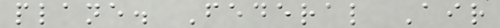plane. Federal Air
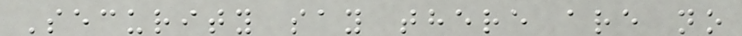Security say there are no
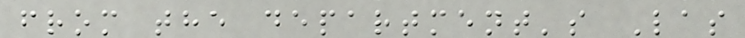from the department's Las
